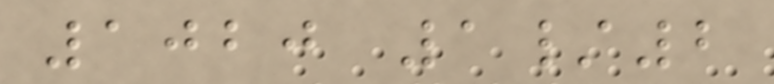1020 1/2
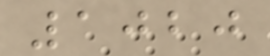1020
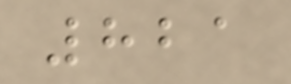821
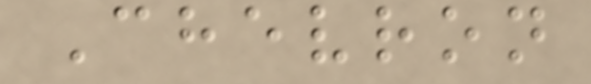Chevron
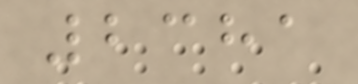2381
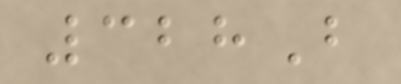328B
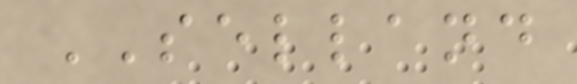SELLAND
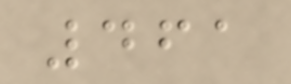461
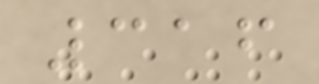316
